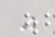"
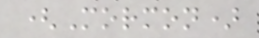(Mormon)
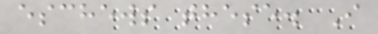eschews these. I
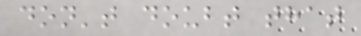don't doubt that
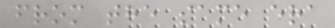from the same era
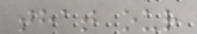that our
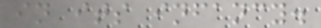in its infancy.
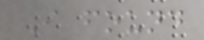I found
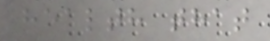health that
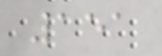151
